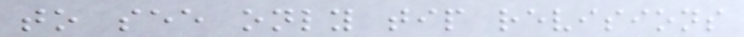to see only tip revisions
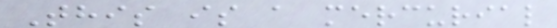This is a mercurial
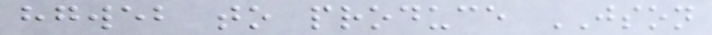hgweb to produce JSON
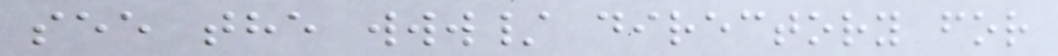see the www/ directory for
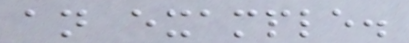an example.
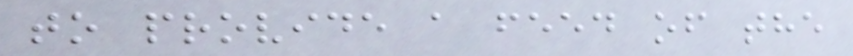to provide a feed of the
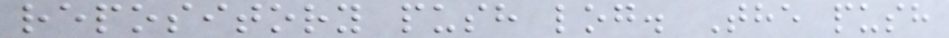repository push log. The push
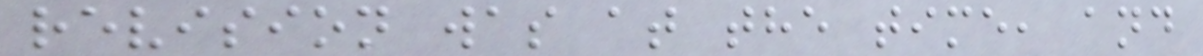revision was at the time, and
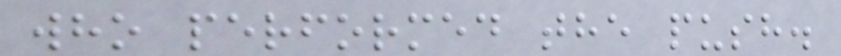who performed the push.
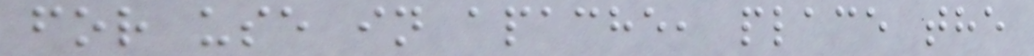for use in apache, place the
